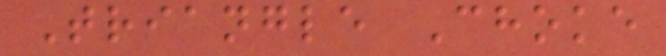Triangle Choke
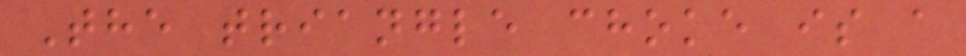The triangle choke is a
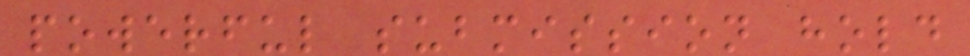powerful submission hold
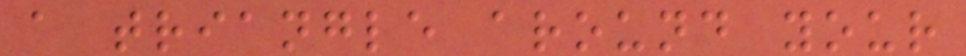a triangle around your
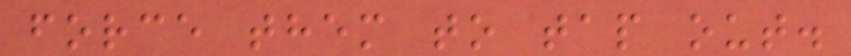force them to tap out.
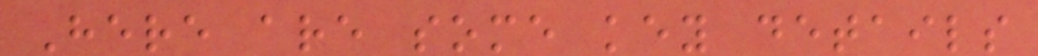Here are some key details
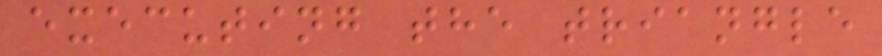executing the triangle
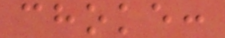choke:
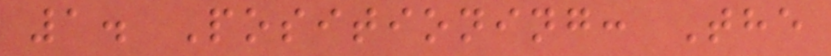1. Positioning: The
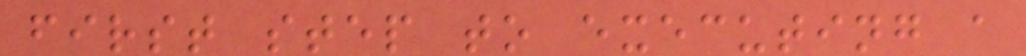first step to executing a
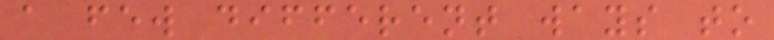a few different ways to
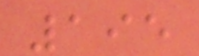195
